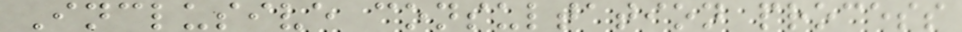Inclusive consultation process
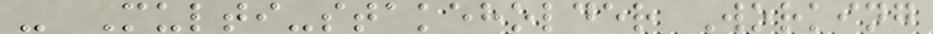- Multi-stakeholder Working
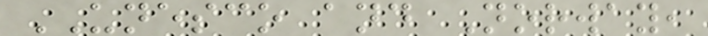UNESCO and Norway,
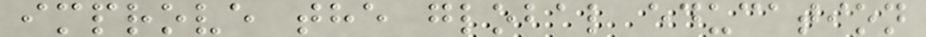improve the global education
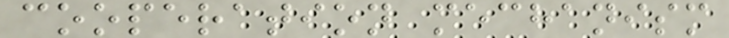cooperation mechanism
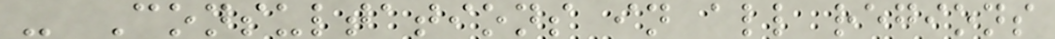- Consultations in all regions
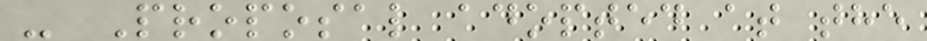- Proposal adopted at the
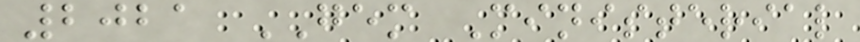2021 GEM Ministerial
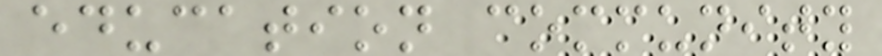education community
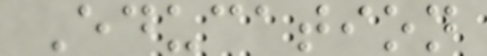Education
